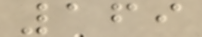169
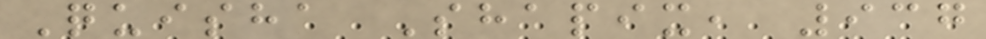Quisha Shapix, 937
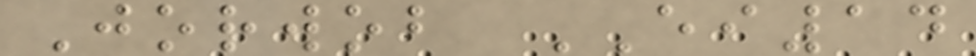Jorwob EI14
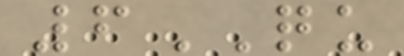6QU
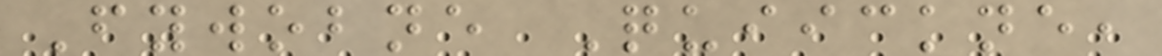Fywobne Quiickne,
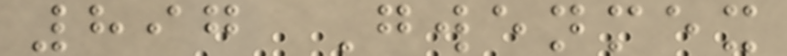897 Gwenmex
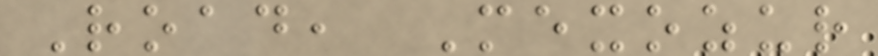Road, Mexozur
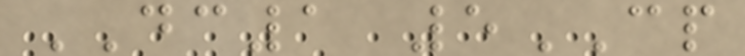DC1 5CP
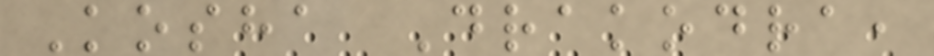Kosha Drakodra,
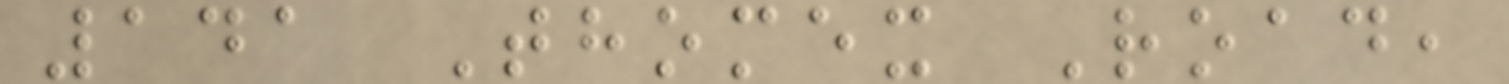141 Thomex Road,
